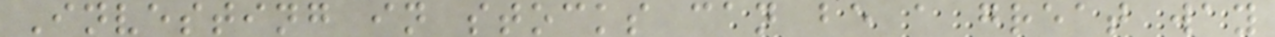Investing in stocks can be a great way
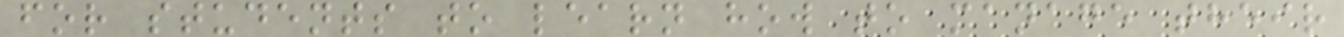for students to learn how to manage their
